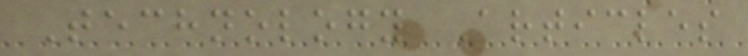Technology Articles
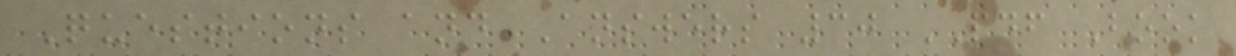Questions and Answers 30 PDF Book
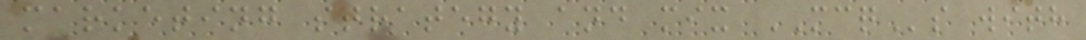marketing strategy and mix MCQs with
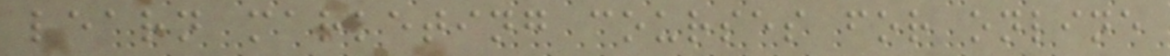learn marketing courses for online
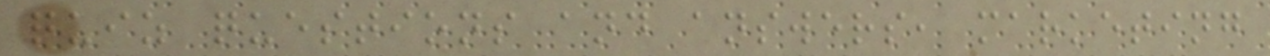quiz questions and answers, marketing
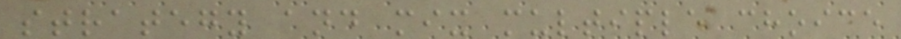strategy and mix multiple choice
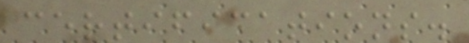certifications.
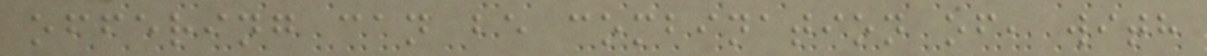offering can be combination of, with
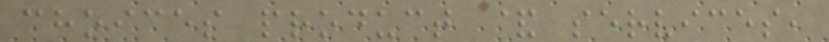choices product & services,
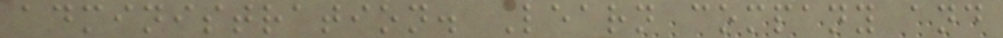administration. Learn company and
